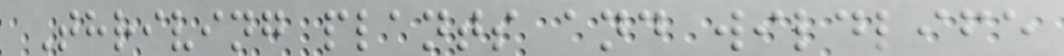Thriving plants and wildlife
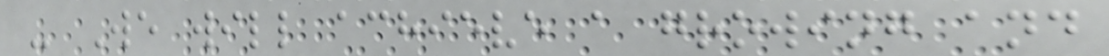- We will achieve a growing and
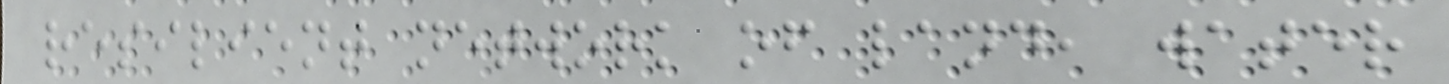resilient network of land, water
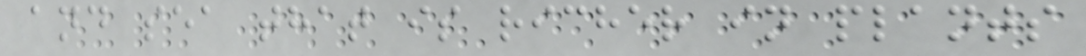and sea that is richer in plants
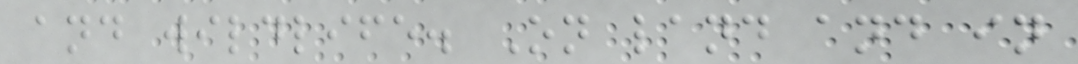and wildlife. On land and in
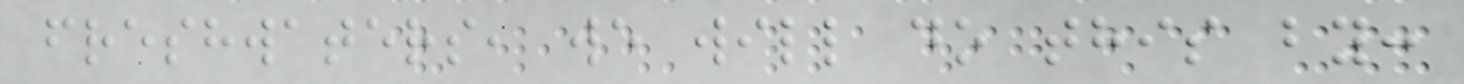freshwaters, we will do this by:
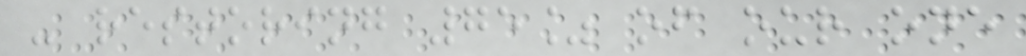- restoring 75% of our one
